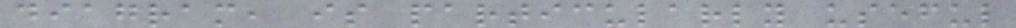diagram, is particularly useful
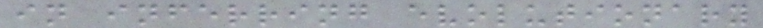in inferring evolutionary
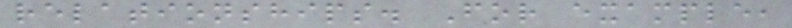relationships. For example,
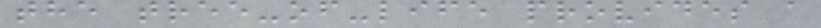the tree-of-life provides a
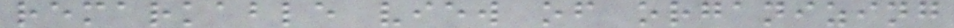remarkable view of organizing
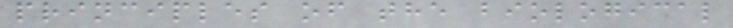principles of the biological
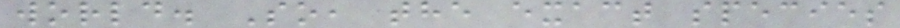world. So, the exact species
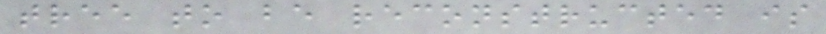tree to be reconstructed is
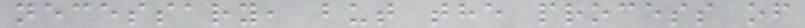necessary, but the process of
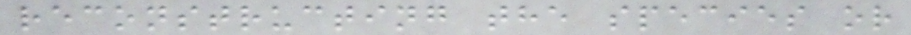reconstructing the species or
